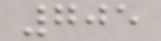705
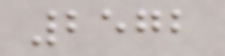2572
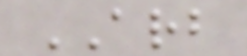ARB
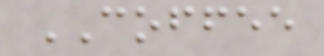COFFEE
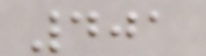401
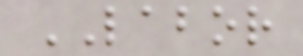LABOR
